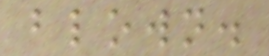blown.
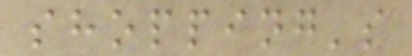shopping's
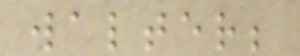walter;
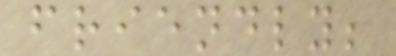friendly;
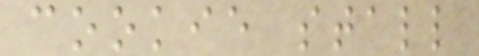cookie stall
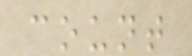count
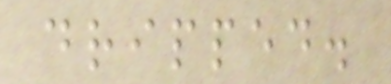dripped.
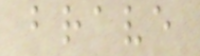brave
